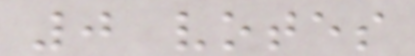0 votes
